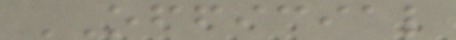OFFICIAL
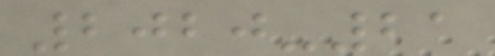2020-21
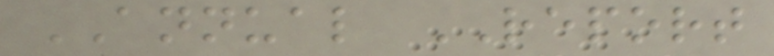ANNUAL REPORT
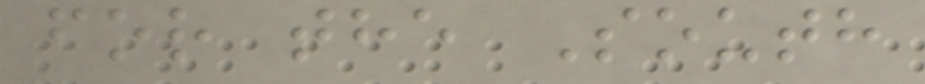for the South
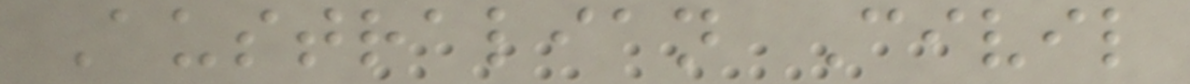Australian Civil
